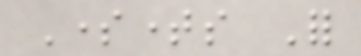Sometimes For
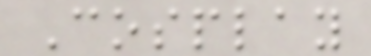Cosplay
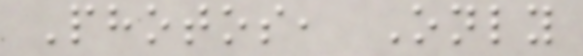Photos, Only
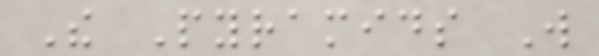The Pyramids Will
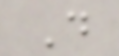Do
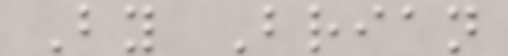By Brian
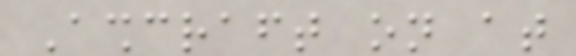Ashcraft on at
